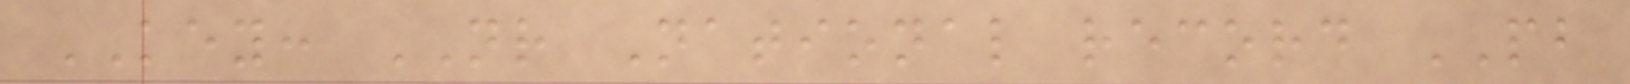KEY: NR National record PB
